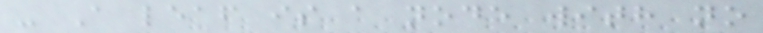- A leaf is a node with no
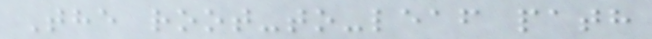The root-to-leaf path
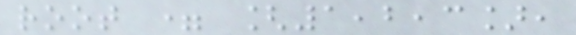root = [1,2,3],
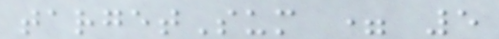targetSum = 5
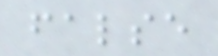false
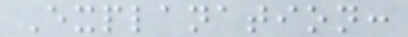Explanation:
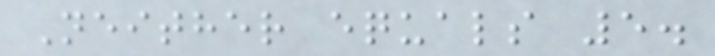Neither equals 5.
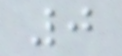0
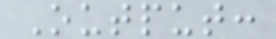Output:
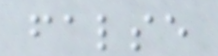false
